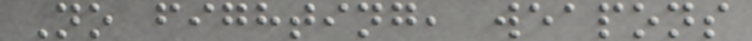No fighting, weapons
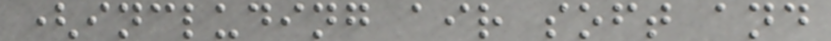(including air soft and
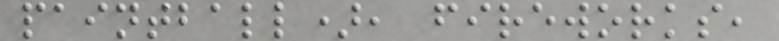paintball), fireworks,
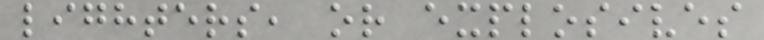lighters, or explosives
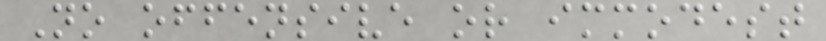No offensive or immodest
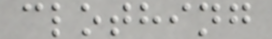clothing
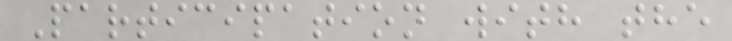Participation with the
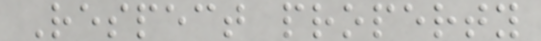Respect property
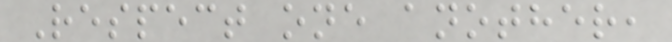Respect one another,
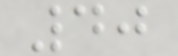40
